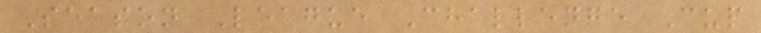Season League Challenge Cup
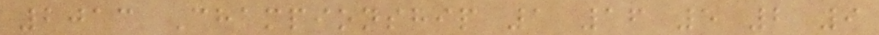2013 Championship 1 16 5 2 9
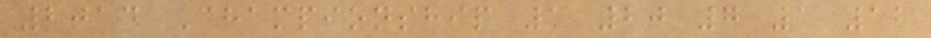2014 Championship 1 20 7 1 12
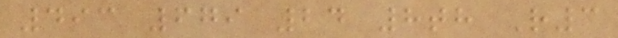493 679 24 8th R3
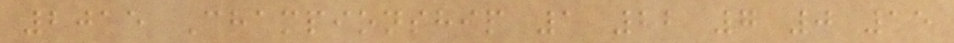2015 Championship 1 22 7 0 15
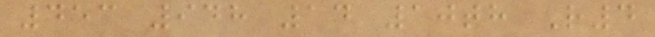453 948 14 10th R4
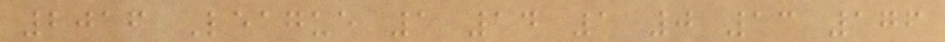2016 League 1 14 1 0 13 176
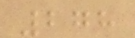278
